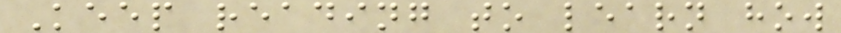Keep reading to learn how
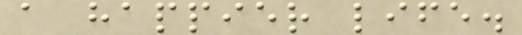a happier life.
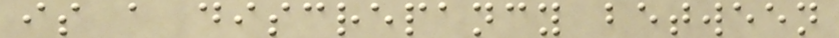is a discrepancy between
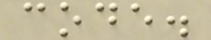code.
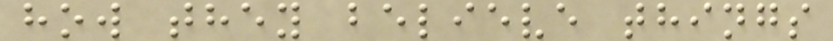how they believe things
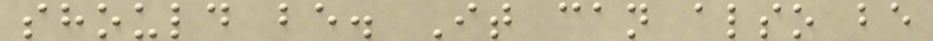should be. It can also be
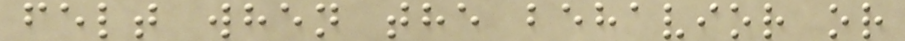felt when the behavior or
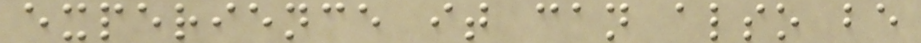experience it can also be
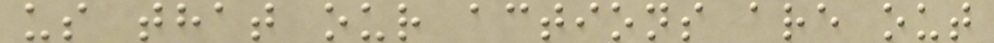us that our actions are out
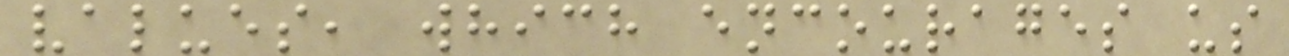values, which encourages us
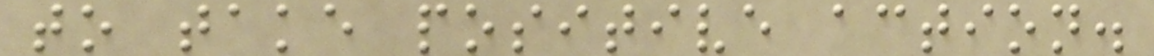to take positive action.
